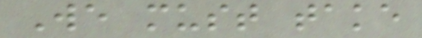We must take
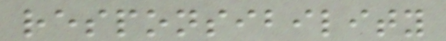responsibility
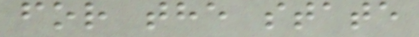for the state
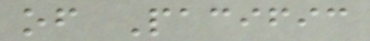of Pacific
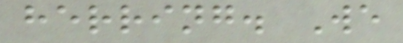herring. We
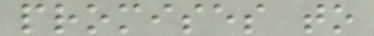promises to
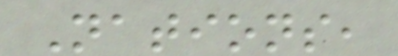Nations,
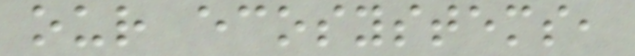our ecosystems,
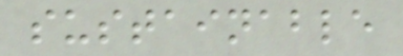sustainable
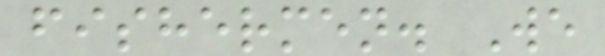fishermen. We
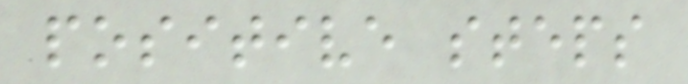positive steps
